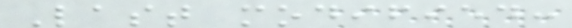Last modified:
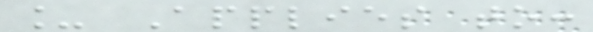_ Applies to:
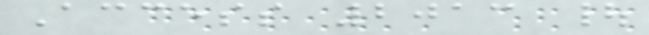Access 2013 |
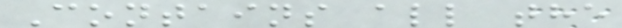Contains all the
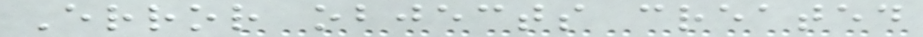Error objects created
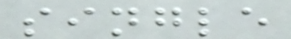single
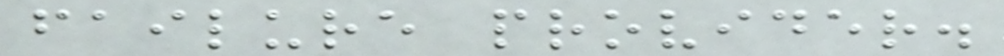failure provider.
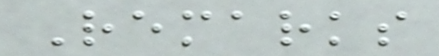Remarks
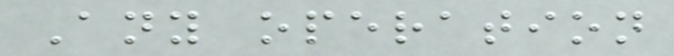Any operation
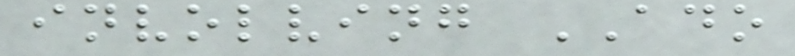involving ADO
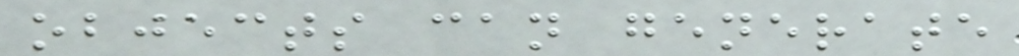objects can generate
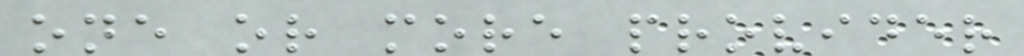one or more provider
